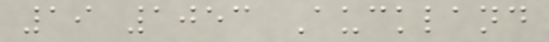19 1053 Auckland
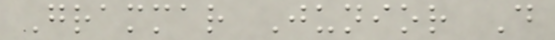Grammar Junior D
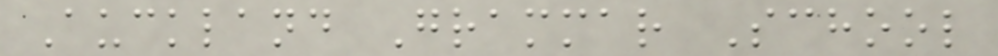Auckland Grammar School
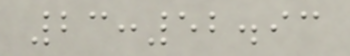23:52.93
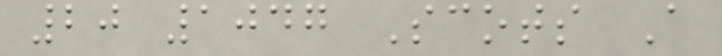20 1047 Scots A
